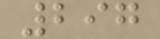297
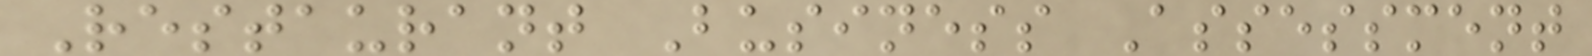Restaurant Business Assessment
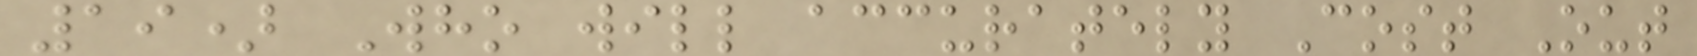19) Who will accurately Cost Out
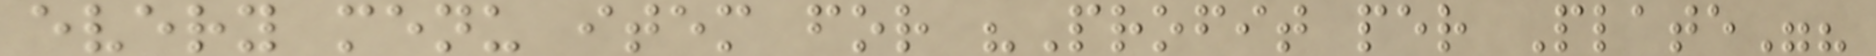every menu item for "Profit per Plate"?
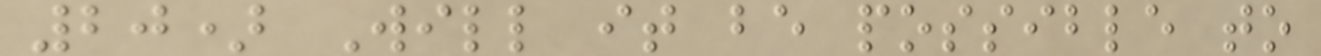20) Will it be possible to
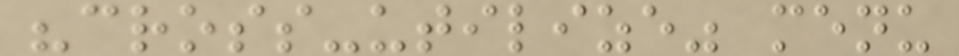"cross-utilize" menu
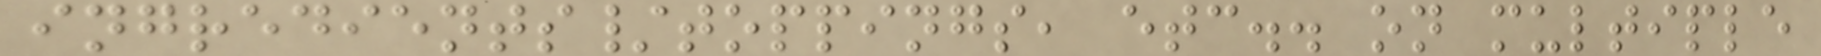ingredients/toppings, etc.. on multiple
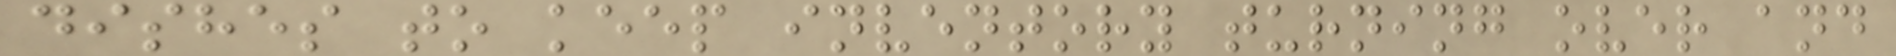dishes to keep inventory turning over and
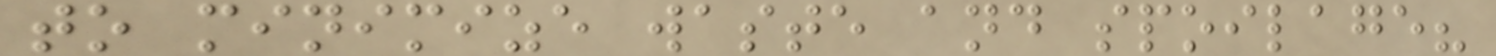to minimize waste and spoilage?
